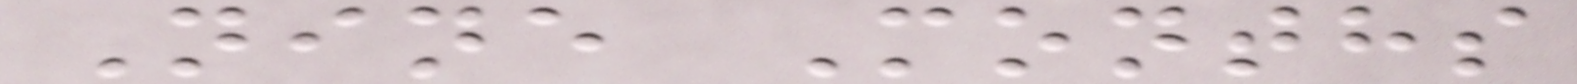Nine Months
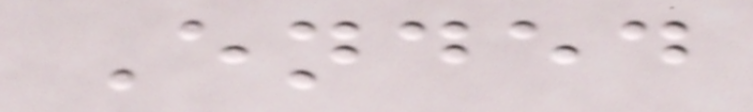Ended
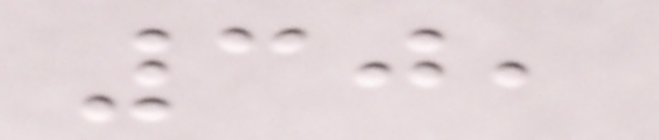30,
